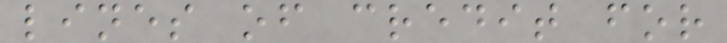lines of credit for
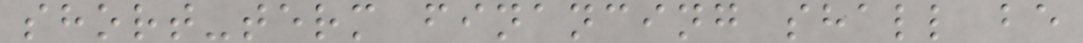short-term financing shall be
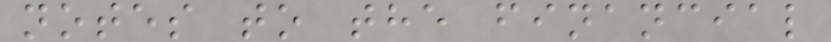notes to the financial
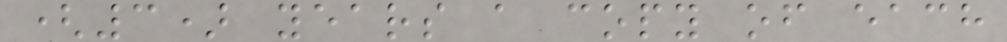(3) years a copy of each
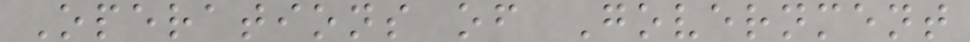Operations of Government
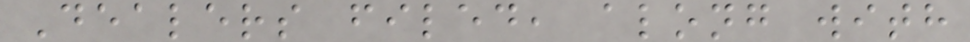Dealers filed, along with
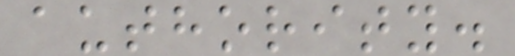authority.
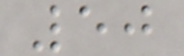50
